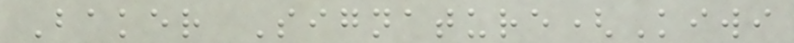Baker Signature(Kiwi
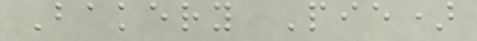Bakery Pie)
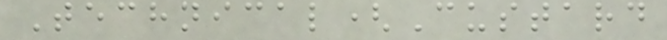Technical(Custard
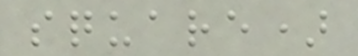square)
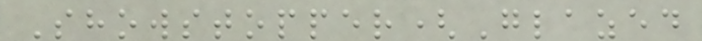Showstopper(Glazed
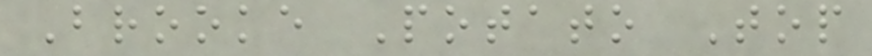Brooke Potato Top
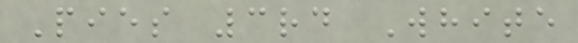Pies 3rd White
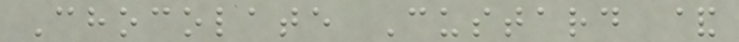Chocolate Custard &
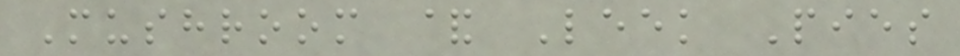Mushroom & Leek Pies
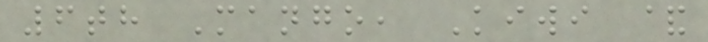6th Mango, Kiwi &
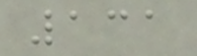131
